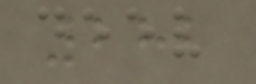282
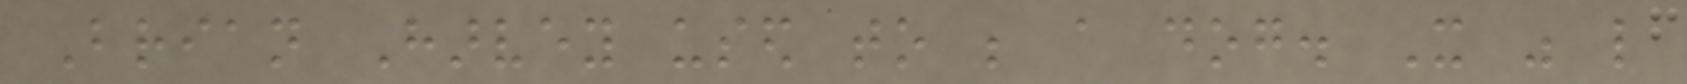Brian Harvey used to be a dog. It was like
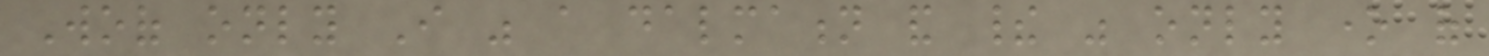Woof only I was a dalmation and their was only one of
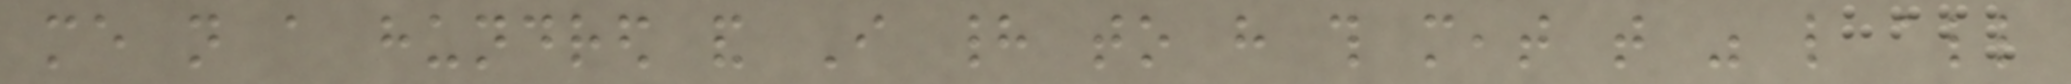me not a hundred and I had to have this meat that was like all
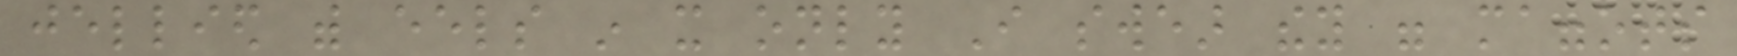jellied with eels in it only I swear they were maggots
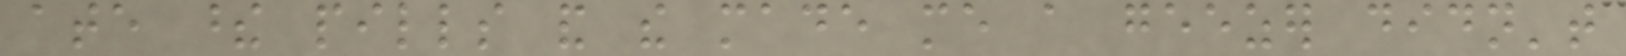ate these pills and the made me a geezer didn't
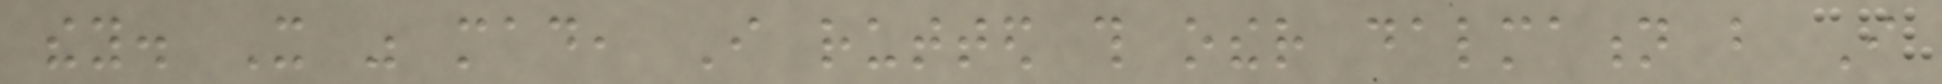they. It was mad, I rutted this other dalmation but I
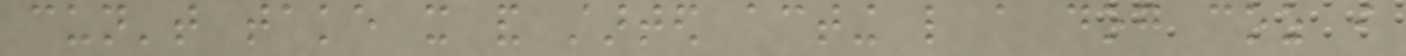cun't take it and started acting like a dog coz i
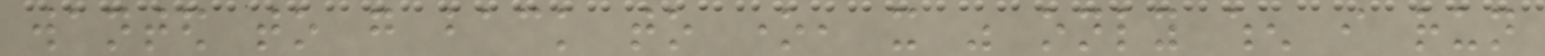wanted to go back to one, it was only when i run
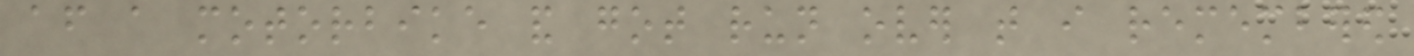after a motorbike and got run over that i remembered
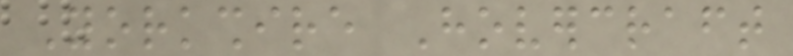Yorkshire Hovercraft
